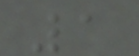1
